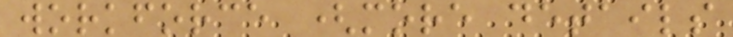workforce (more details
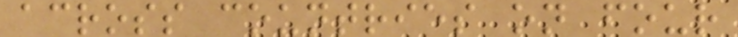across countries on four
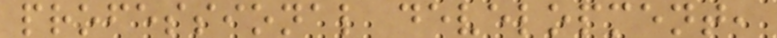professional development,
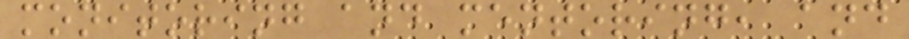monitoring and mentoring, and
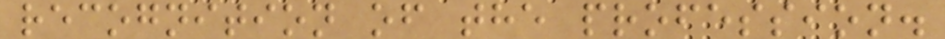recognition of the profession.
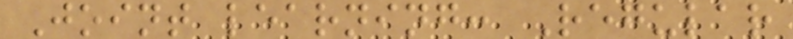Joint learning: Regular
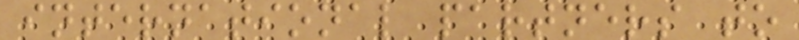international partners to
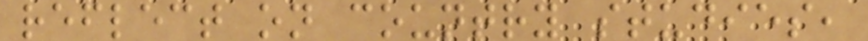reflect on country studies,
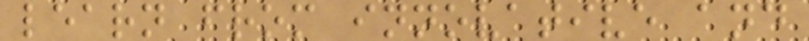learn from innovative and
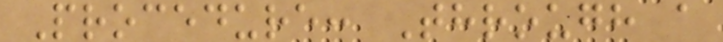Procedure: Through a
